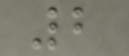2
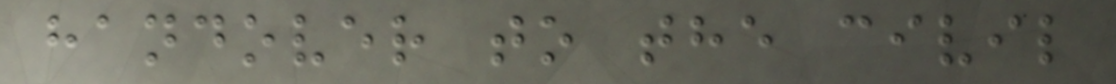handover to the civil
